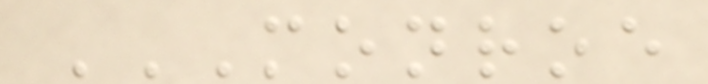MONROE
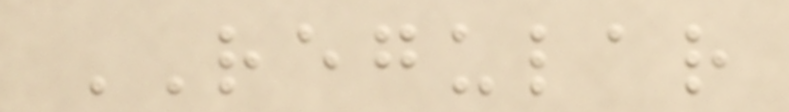REGULAR
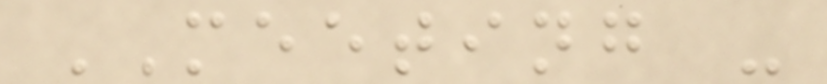MEETING -
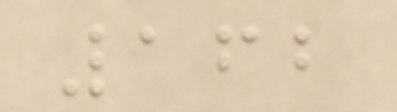162
